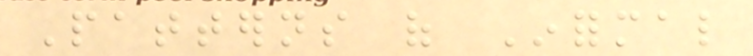Patterns of Informal
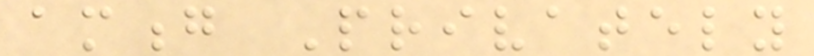among Privately
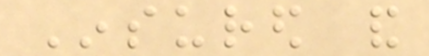Insured and
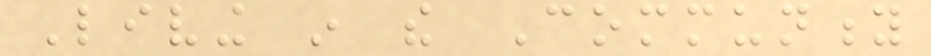Living in the Community
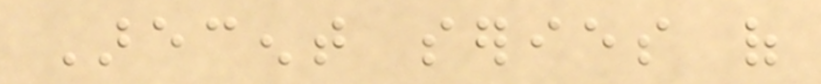Arecent series of
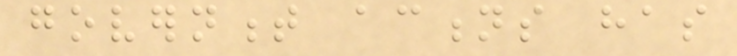government actions has
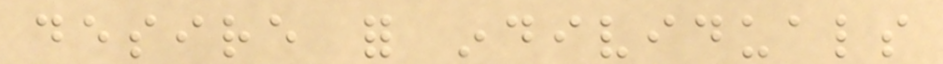desire for individuals
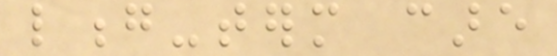long-term care
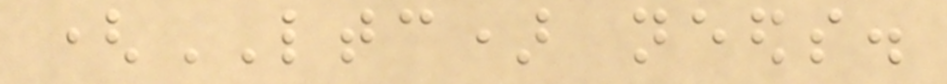(LTC) needs.
